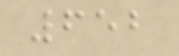652
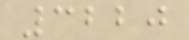3220
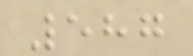587
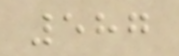587
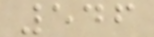546
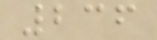236
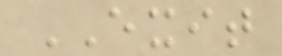EXIT
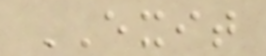EXIT
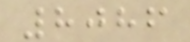8086
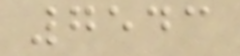7543
